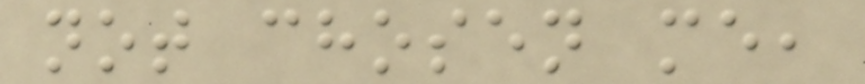not chosen me,
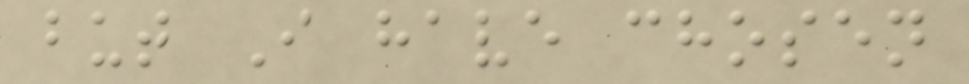but I have chosen
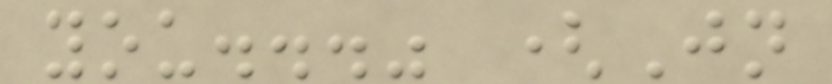you..." (Jn
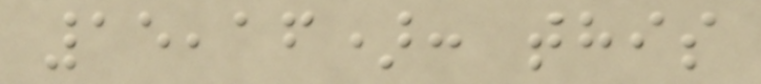15,16): this
